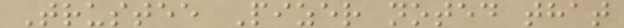Trustee Pizer noted that
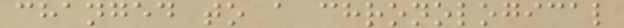changed to a chronological
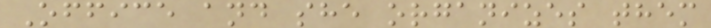Office and she organizes them
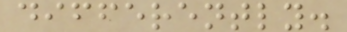differently.
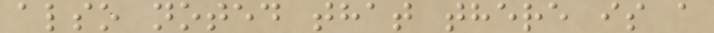also noted that there is a
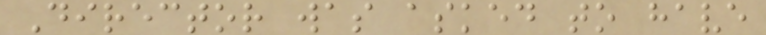Director was asked to have
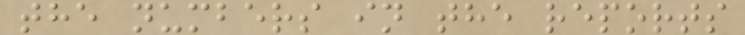the numbers in the reports
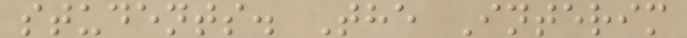students. The Interim
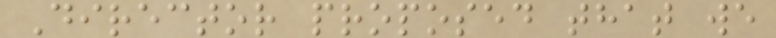Director proposed that we
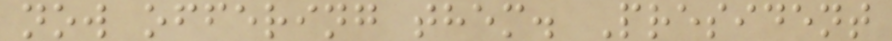now offering them. President
